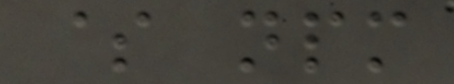$ npm
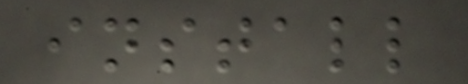install
